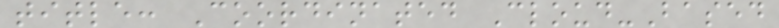title: Coordinated Cloud-Based
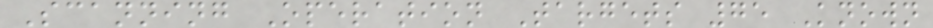Scanning Operation Targets 75 Known
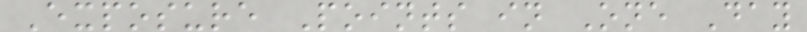Exposure Points in One Day
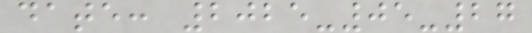date: 2025-05-27
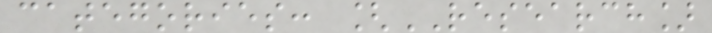categories: [RESEARCH]
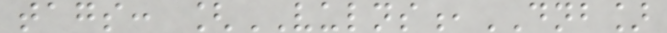tags: [VULNS,DNB]
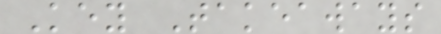Key Takeaways
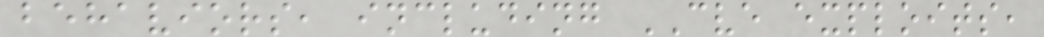behaviors, including CVE exploits,
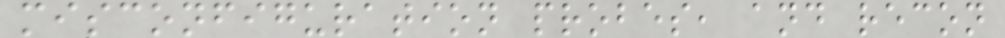misconfiguration probes, and recon
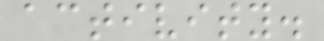activity.
